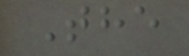The
